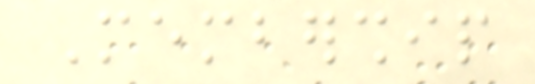Membership
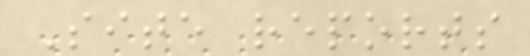Site reports
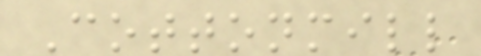Cottonmill
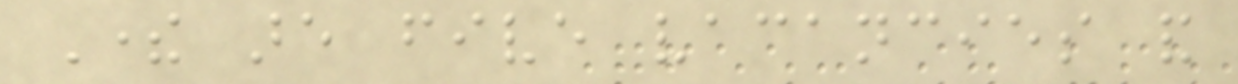There are five vacancies and
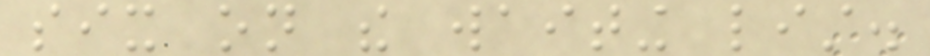six on the waiting list.
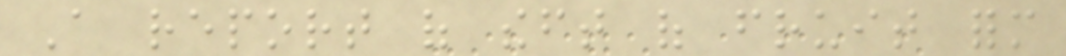A report of theft of fruit form
